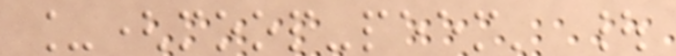_(moop-peem' |
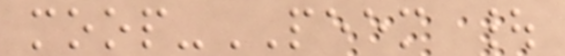moop-PEEM |
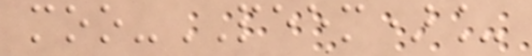moo-PEEM)_
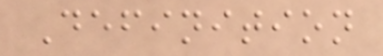Definition
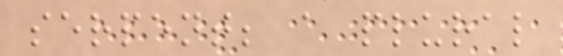serpent; a plural
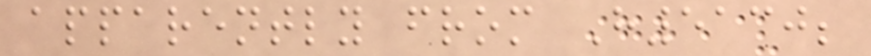apparently from H5130;
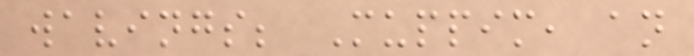wavings; Muppim, an
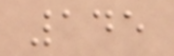145
